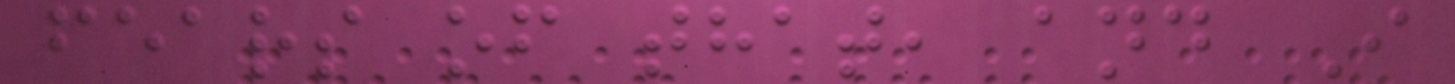fears of that, and I
